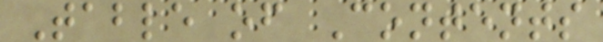Table of Contents
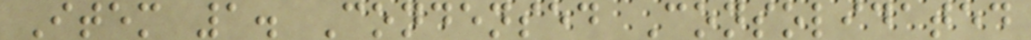Item 1. Condensed Consolidated
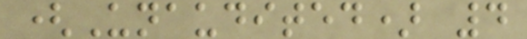(Unaudited) 4
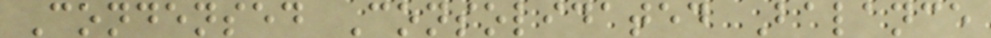Condensed Consolidated Balance
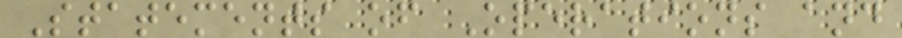Statements of Operations and
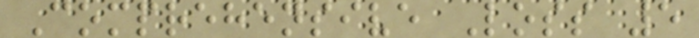Comprehensive Loss 5
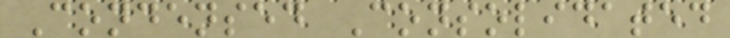Condensed Consolidated
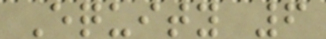Equity 6
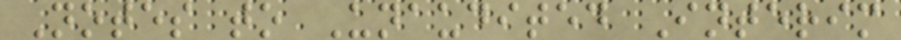Notes to Unaudited Interim
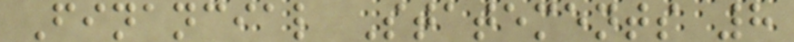Financial Statements 8
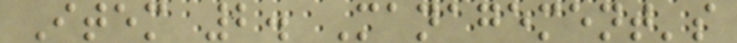Item 2. Management's
